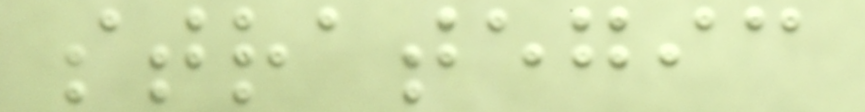strategic
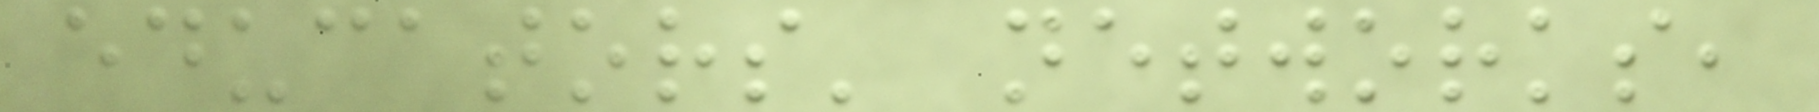educators' networks,
